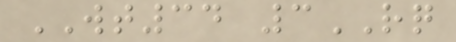WT34 3RQ
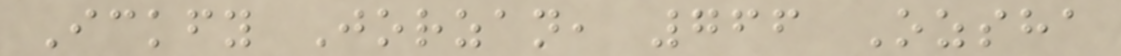Ickfy Jorzan, 766 Ozsha
